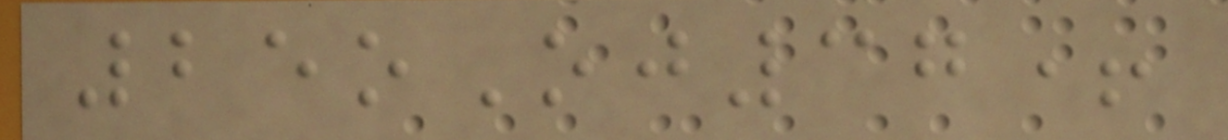25oOj37+
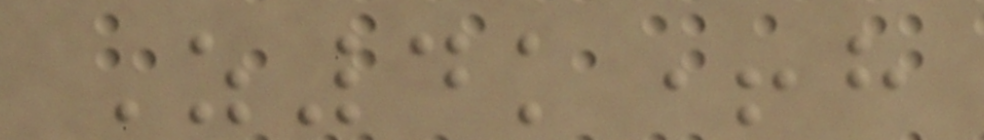Z4k+h
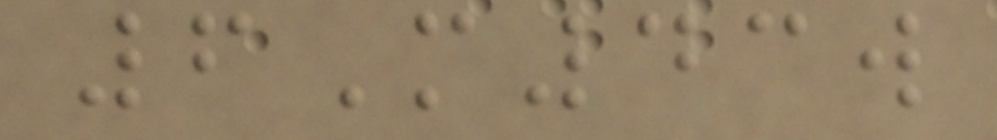6M43w
